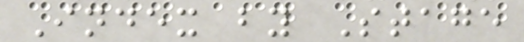Index by Stage
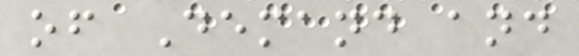of Demand and
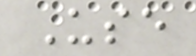Use
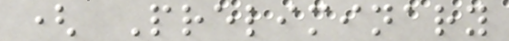( Preliminary
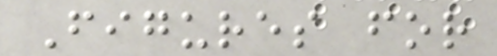Figures for
